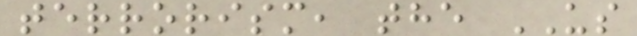terrorism, the US
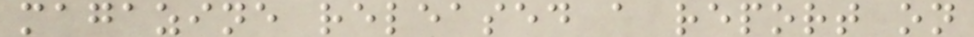magazine released a report on
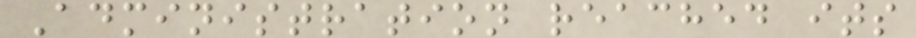Administration reached its
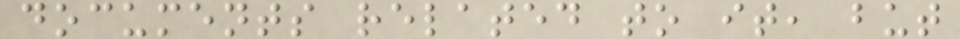documents related to it, but
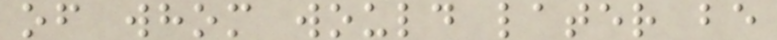of whom would later be
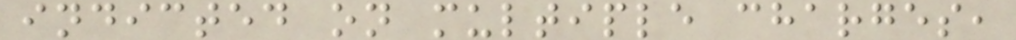indicted on multiple charges,
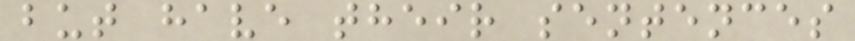but have their sentences
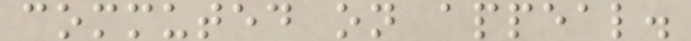commuted on appeal.
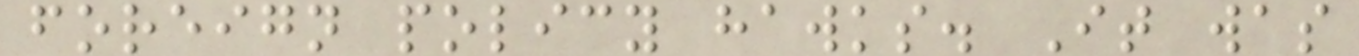foreign policy hawks. It was
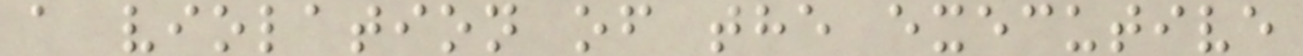a violation of the executive
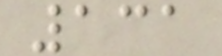131
